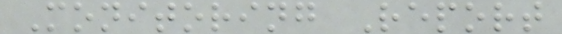Monitoring Report
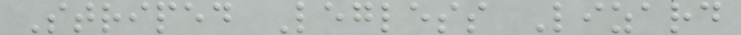Striped Legless Lizard
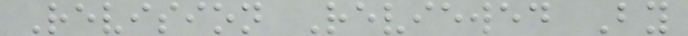Revision Reviewed By
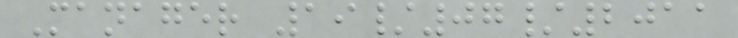Manager 19/07/2011
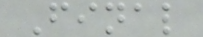Final
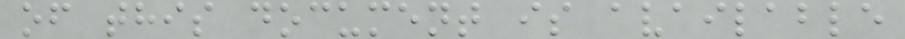of this document is available
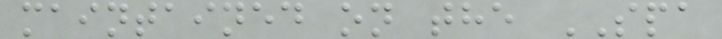maintained on the SPA
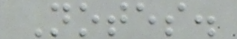Notes.
